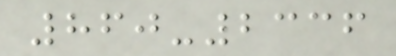860-2336
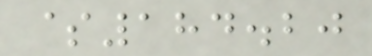$184.20
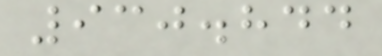930.844
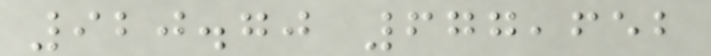920.70 677,652
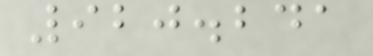920.241
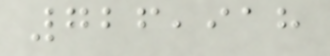726,918
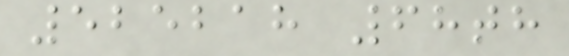525218 68th
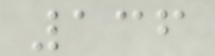136
